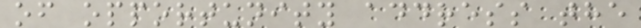of opportunity address the
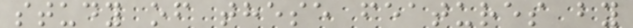study of these features by
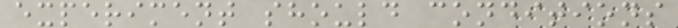experiment should conditions
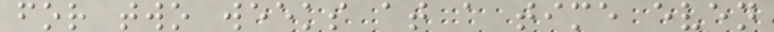for two weeks at a time even
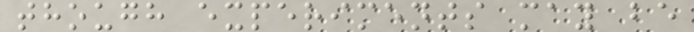though experiments may be
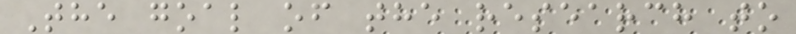The goal of the research to
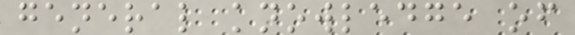general knowledge of
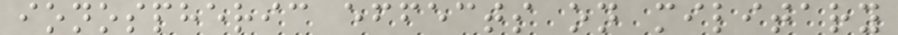ionospheric effects on military
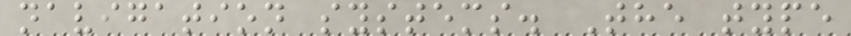navigation systems. The type
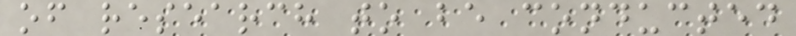of research to be conducted
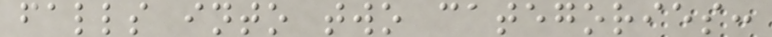falls into two categories:
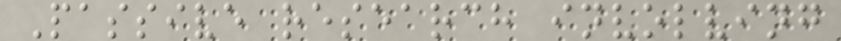Passive research involving
